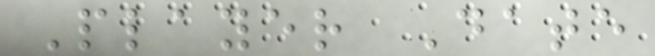Player Date
